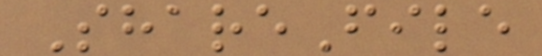ShareFile
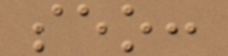seo:
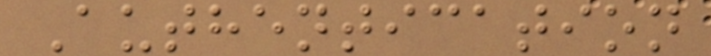Authentication
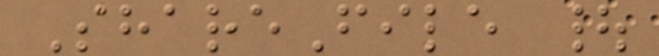ShareFile |
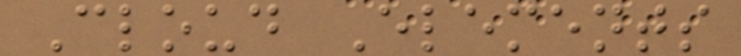Cloud Elements
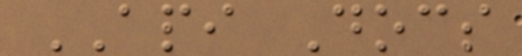API Docs
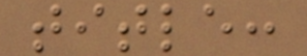title:
